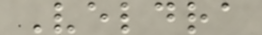Veldra
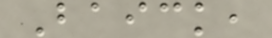Baick,
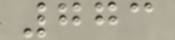773
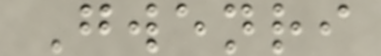Gwenri
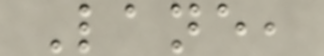Lane,
